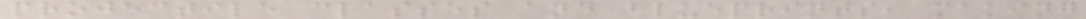projectile classes and blueprints, making
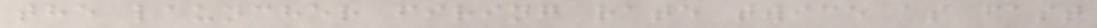the launcher firing rate twice as fast
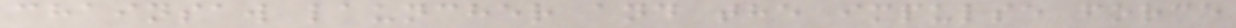chainsaw launcher and the impulse force
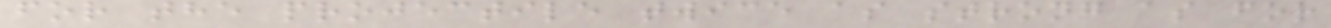for the projectile twice as strong as for
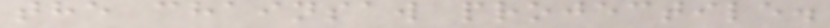the chainsaw projectile.
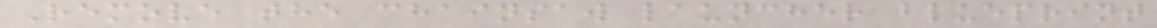Remove the chainsaw launcher blueprint
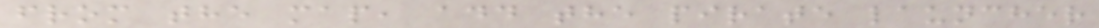from the map, add the pirate launcher
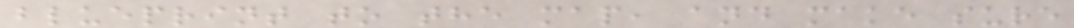blueprint to the map, and make sure
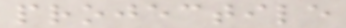projectile
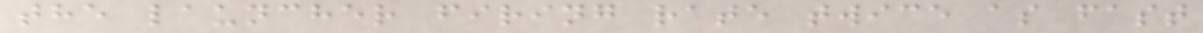the launcher firing rate twice as fast
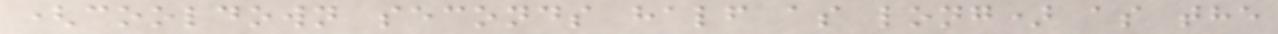(cooldown seconds half as long) as the
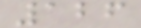126
